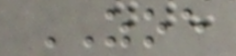ZOE
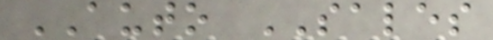AUTO SALES
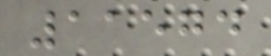11574
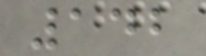142
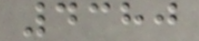4380
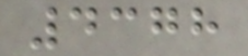4378
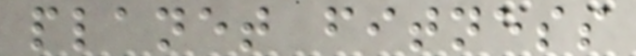planet fitness
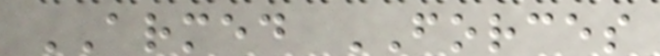ARMED FORCES
